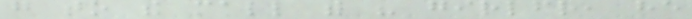go to the mall with his girlfriend, he
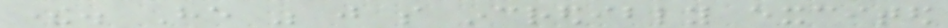there. He was just so incredibly excited
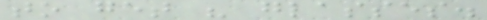to get his glasses.
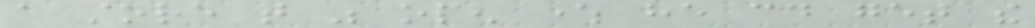a store that was open where he could get the
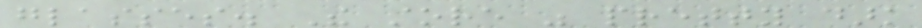glasses. The store was pretty dark
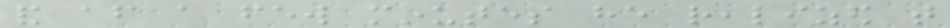and after a few minutes he realized that
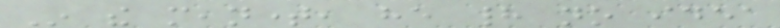In the meantime, he had no idea
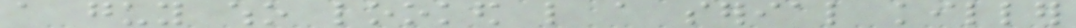a guy who looked like a serial killer
